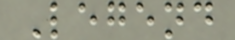Legend
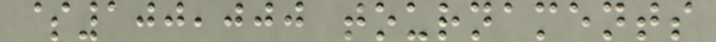$100,000 tournaments
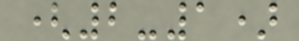(2-1)
